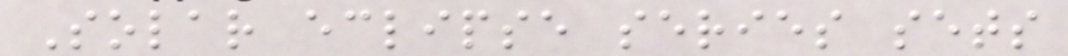Solar eclipse series sets
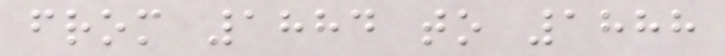from 1884 to 1888
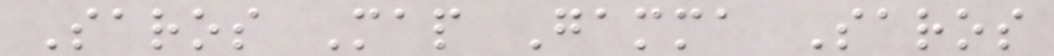Saros Map Gamma Saros
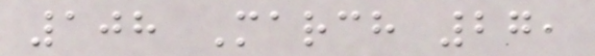108 March 27,
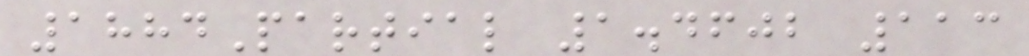1884Partial 1.4602 113
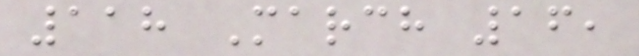118 March 16,
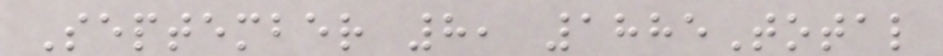September 8, 1885Total
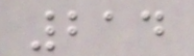214
